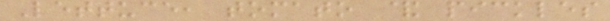Lettuce, tomato & pickles
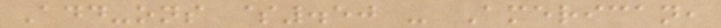Add-ons $.50 - American,
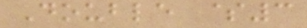Double $3
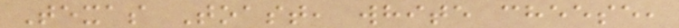Texas Toast, white cheese,
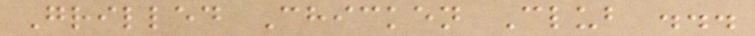Grilled Chicken Club ...
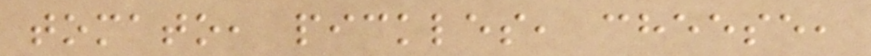tomato, pickles, cheese,
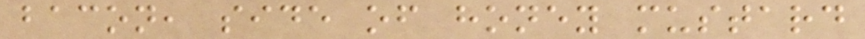bacon, side of honey mustard
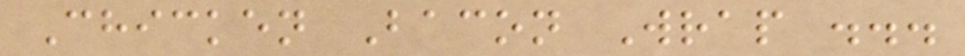Chicken Bacon Wrap ...
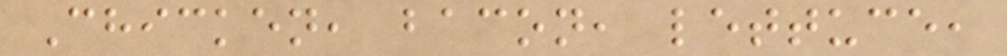Chicken, bacon, lettuce,
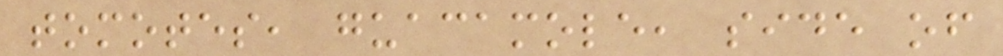tomotes, guacamole, side of
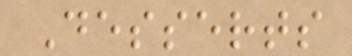Desserts
